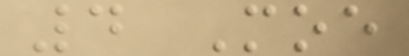4 Moe
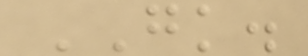GK.
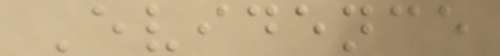Evidence
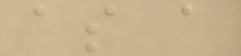as a
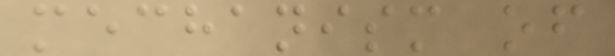mechanism of
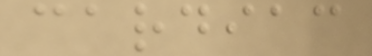cardiac
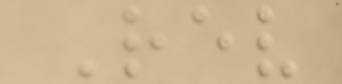Rev
